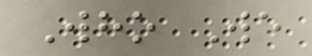Who We
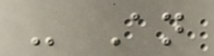- An
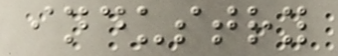industry
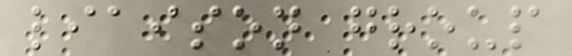liaison group
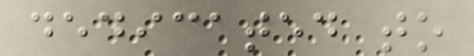dedicated to
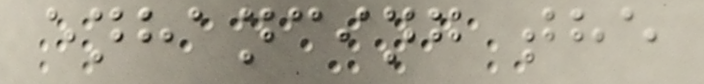enhancing the
